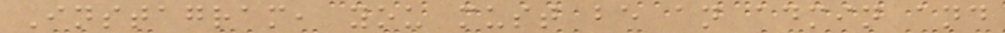Instagram, you must be an admin and
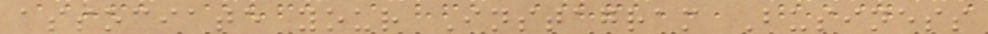associate your Instagram Business
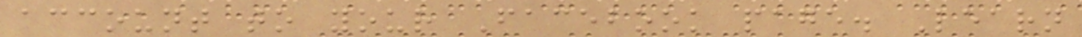account to your Facebook page. Learn
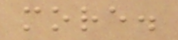more.
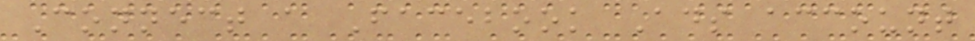Connect a Facebook Ads account
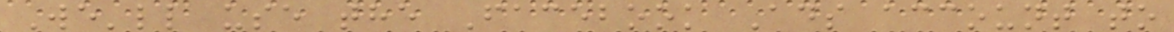We'll use the Facebook Ads account to
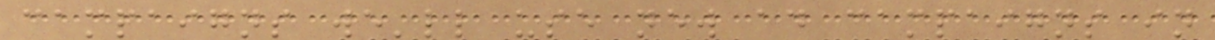campaigns we'll use new ad campaigns in
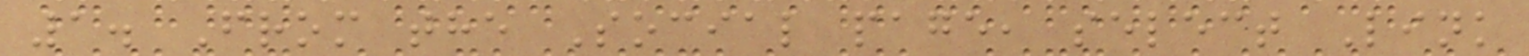1. From the Social page, select Link
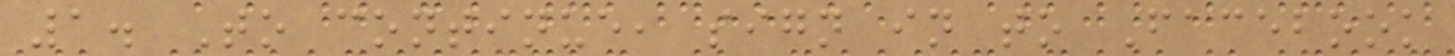1. To continue, sign in to Facebook
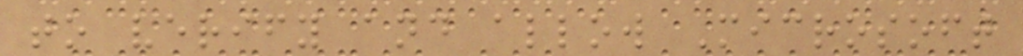to verify and allow Microsoft
